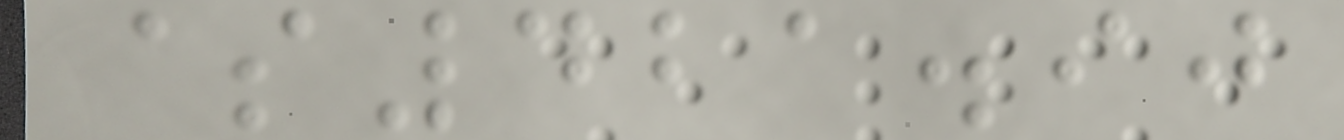$421.90
